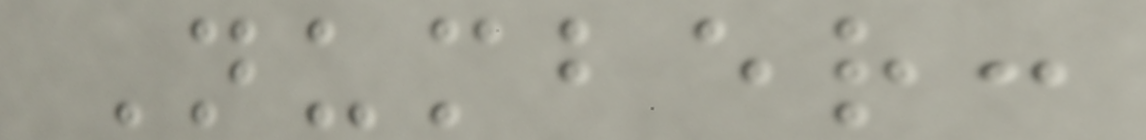Number:
